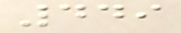449
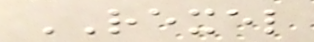REXEL
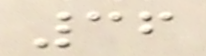36
